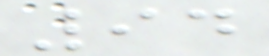94
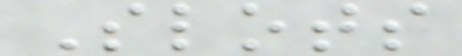Slots
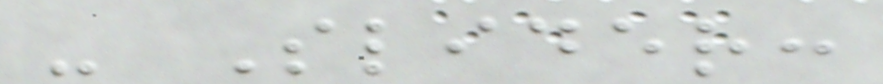- Slider:
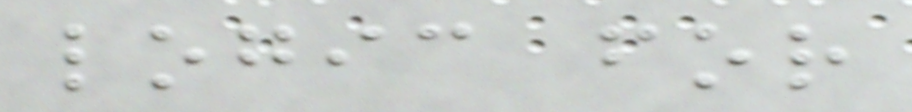logic for
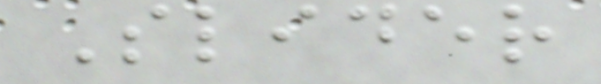Slider
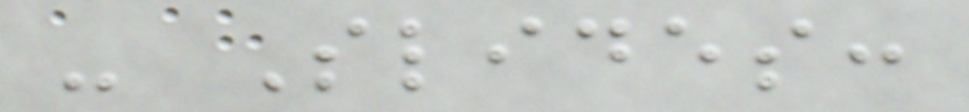- Slides:
